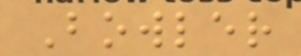Bowler
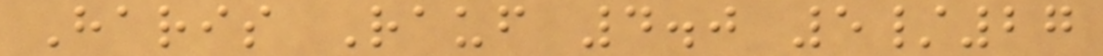Haris Rauf 4.0 5/27
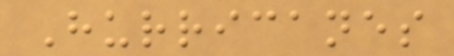Hurricanes
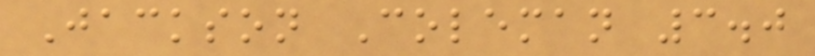Jackson Coleman 3.0
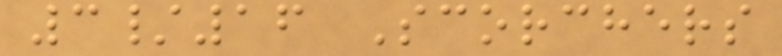3/16 Scorchers
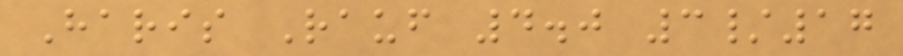Haris Rauf 4.0 3/17
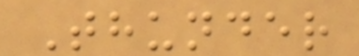Thunder
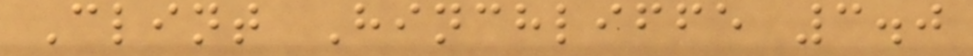Clint Hinchliffe 3.0
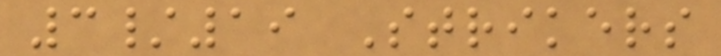3/19 Strikers
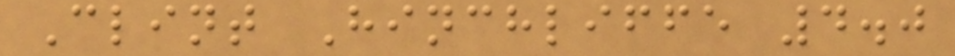Clint Hinchliffe 4.0
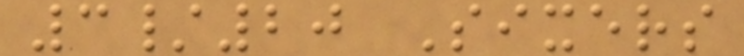3/20 Sixers
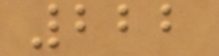222
